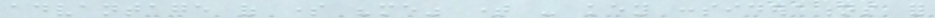advantage of some "me" time - key considerations for
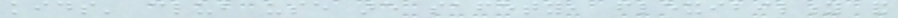kids' club use are safety, flexibility and
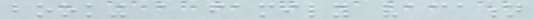booking a family vacation
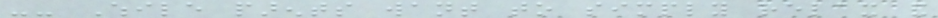-- While parents want to simply relax and
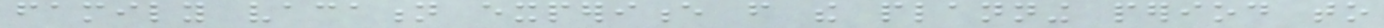family vacation experience from the planning period to
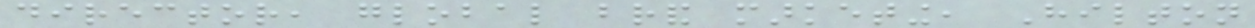director, global brand marketing, Hilton
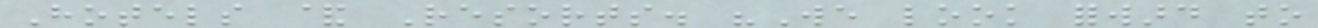Hotels & Resorts. "We look forward to
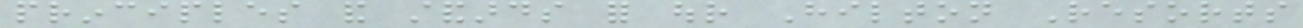principles and standards for our Hilton Resorts
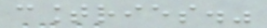countries."
